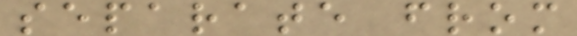separate from
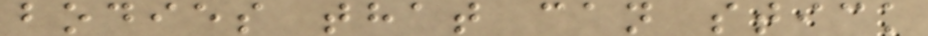bodies that can stick
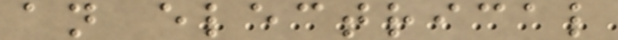an electrical
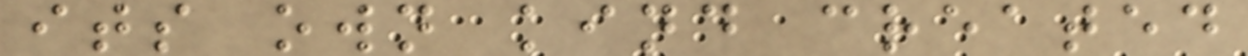its own kind created
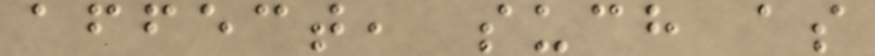affect, such as
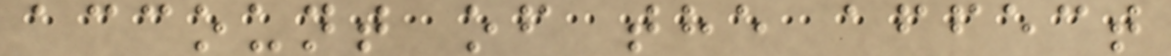account of the affect
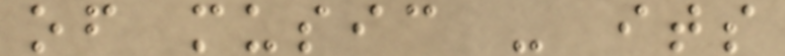of music - its
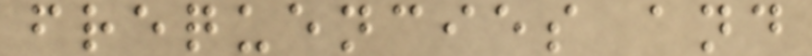frequencies and
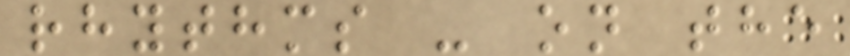rhythms - on the
